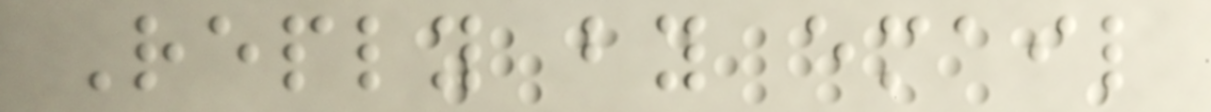Reply by email
